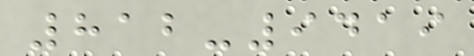812-9419
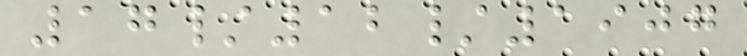17/12/1907
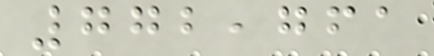772,761
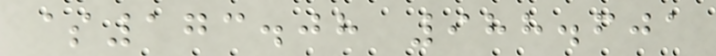$173.08 988.601
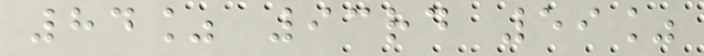84% 93rd 59%
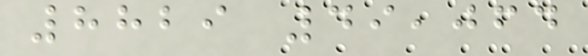8829 49,064
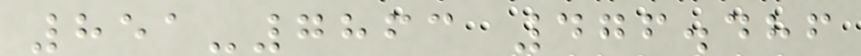851-7863 476.486
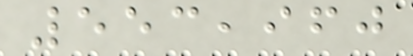553,960
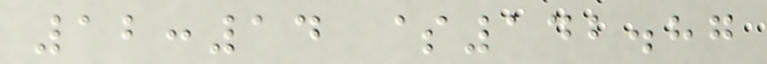12:14 $142.87
